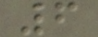6
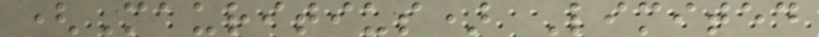(Mauritius) Limited
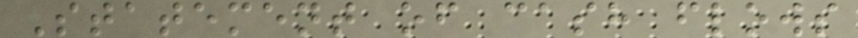Statement of cash flows
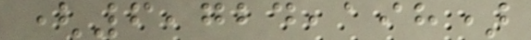(6,724,198)
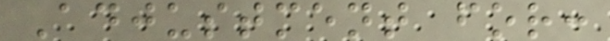Adjustment for:
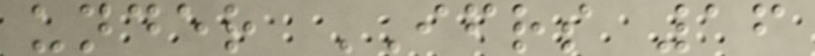under IFRS 16
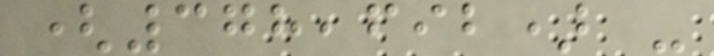(378,692) -
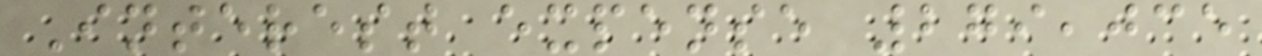Interest expense 279,035
